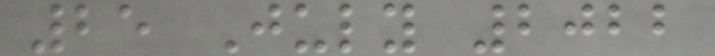25 July 2022
